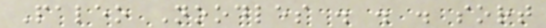Paleo Noodles . . . sort
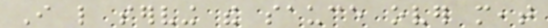I like serving the sauce over meat
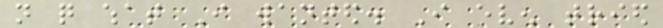not quite what I wanted. I even tried
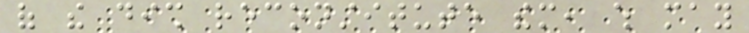of the dish reconstitute them, which may
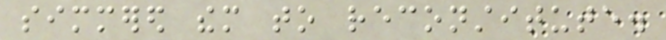simmered them to reconstitute.
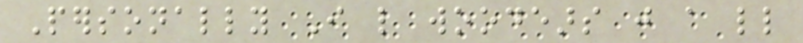Personally I like woodears just a little
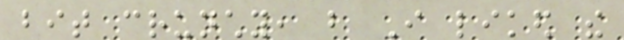bit crunchy, but I liked the
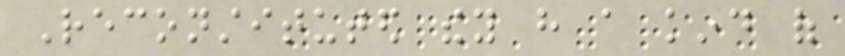Reconstituted they have a kind of
